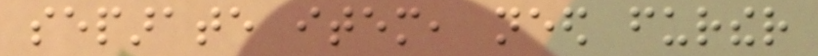separate item, need further
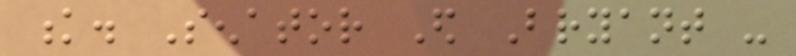k. Senator Ed Bryant -
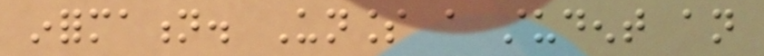information. Unless a student an
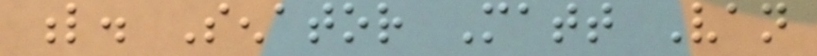l. Senator Matt Van
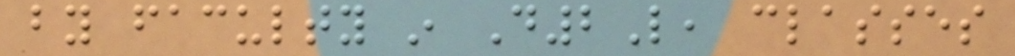by faculty in D2L, classes
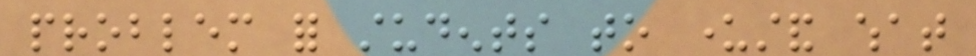problem for students to understand what
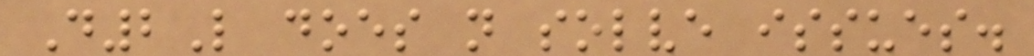D2L does not solve issues.
